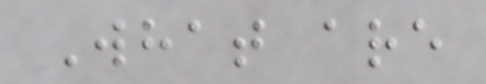What are
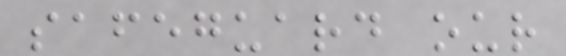safeguard our
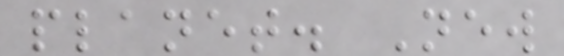planet. New
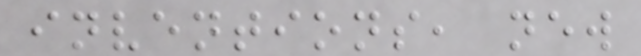inventions, new
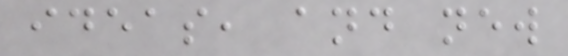ideas, and new
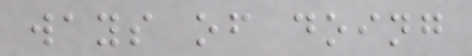ways of doing
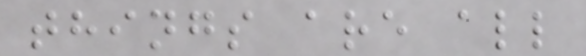things are all
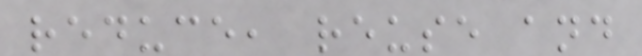reduce, reuse and
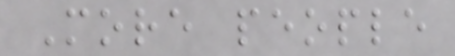More people
